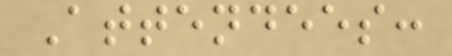Attendees:
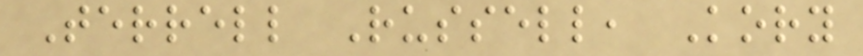Terrell Russell, Kory
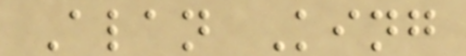Alan King
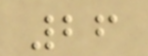26
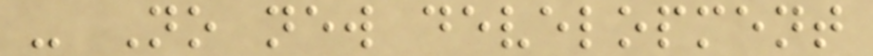- No new development
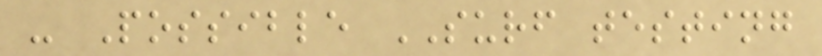- Possible SURF testing
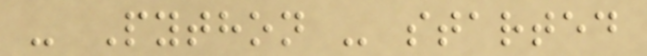- Python - started
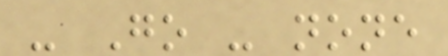- Go - none
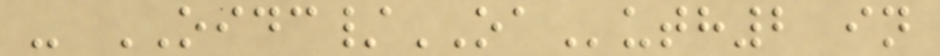- OIDC/OAuth2 in
